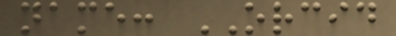name: ORCID
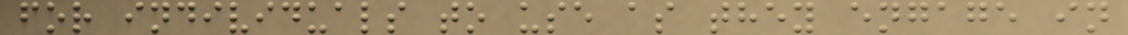for individuals to use as they engage in
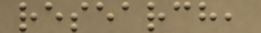research,
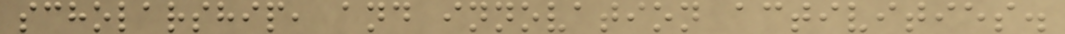scholarship, and innovation activities.
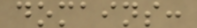domains:
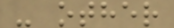- other
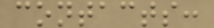contacts:
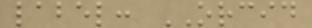label: ORCID
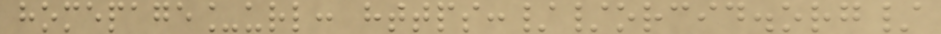homepage_url: https://orcid.org/
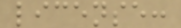license:
